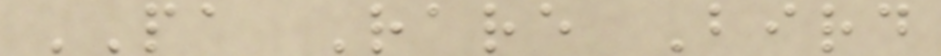PA Rare Bird
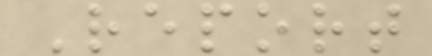Report
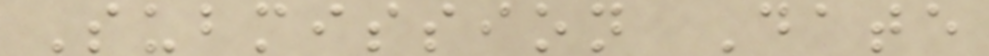Submission Date
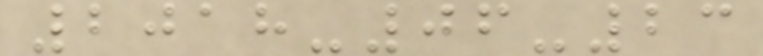2018-06-23
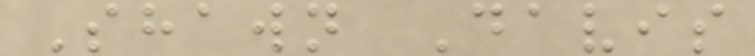Shawn Davis
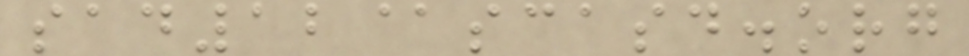sad12@scasd.org
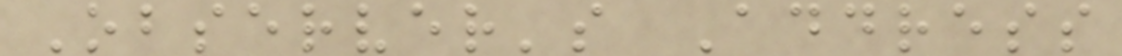Observer's Address
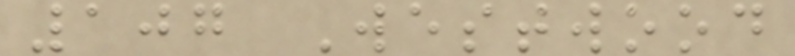107 Westwood
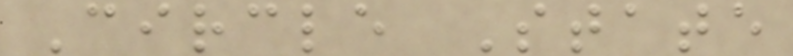Circle State
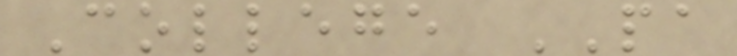College PA
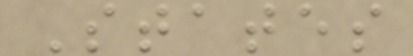States
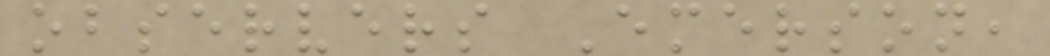observers Emerson,
